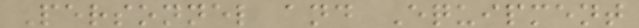Personnel and Equipment
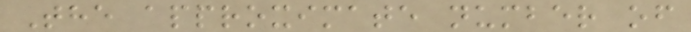The approximate number of
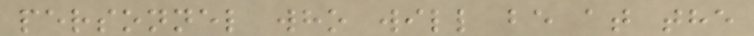personnel who will be at the
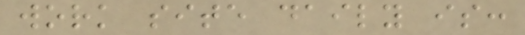work site daily is:
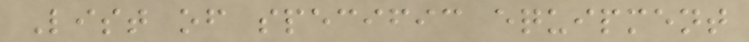List of specific equipment
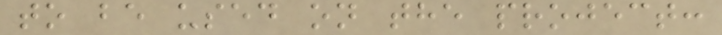to be used on the project:
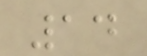14
